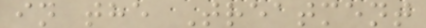in the Treatment
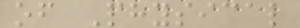of Physical
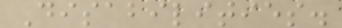Disabilities.
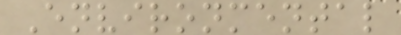Environmental
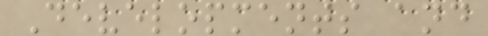Developments and
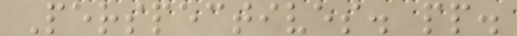Perspectives. pp.
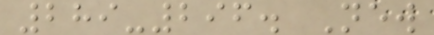289-296. New
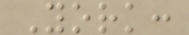York:
